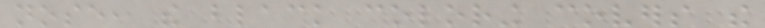nose, the black coloring covers the
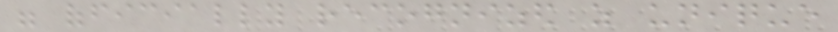were officially recognized as unique
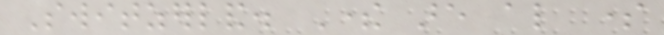Switzerland. There are also some
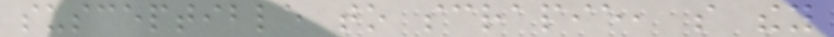susceptible to scrapie, so they
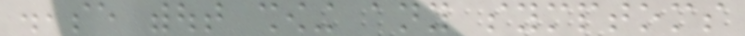disease without showing any symptoms
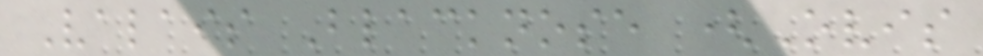Valais Blacknose (Ovis
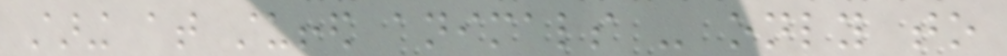staring at stuffed animals - only to
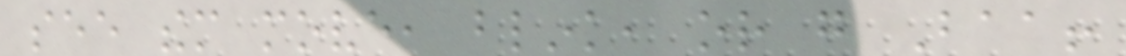see them move, blink, or go Baa!
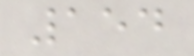154
